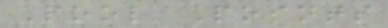Pool Points
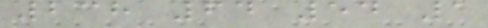238 64 54 1
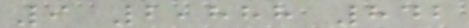9 2,888 842
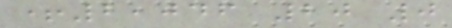+2,046 20 0
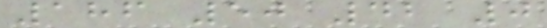186 50 42 0
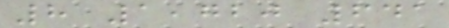8 1,720 641
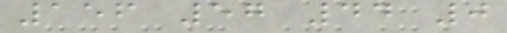156 57 44 0
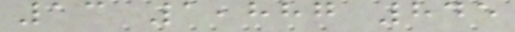13 1,887 845
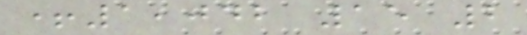+1,042 15 2
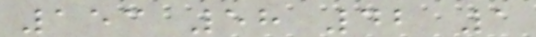153 58 42 1
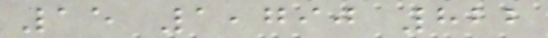15 1,790 822
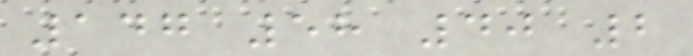147 58 40 2
